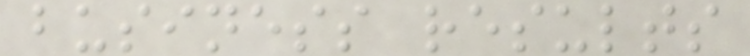business results
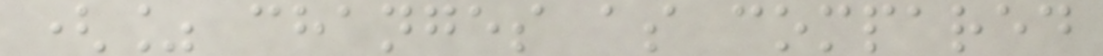(% changes as compared
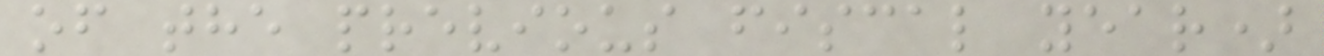of the previous fiscal year)
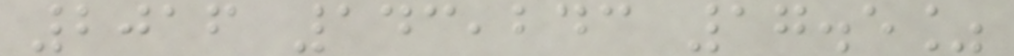2016 143,243 17.5%
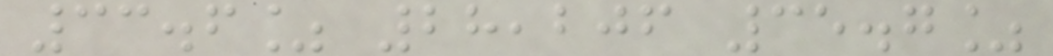33.6% 28,206 35.7%
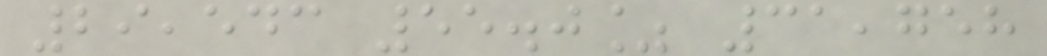29,543 55.0% 31,758
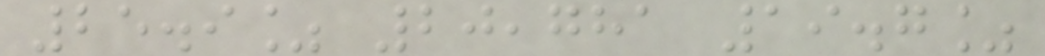25.9% 20,781 19.7%
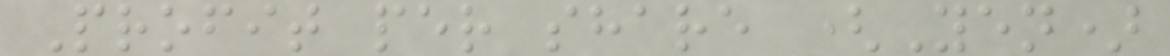Profit per share (Yen)
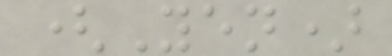(Yen)
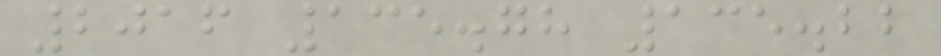2016 135.78 135.22
